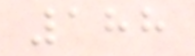188
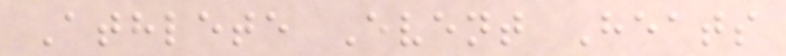Athlete Event Heats
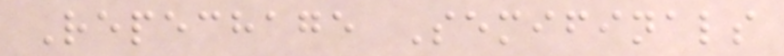Repechage Semifinals
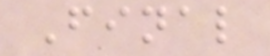Final
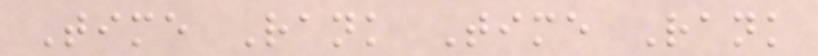Time Rank Time Rank
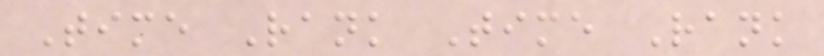Time Rank Time Rank
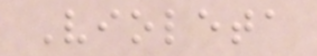Violeta
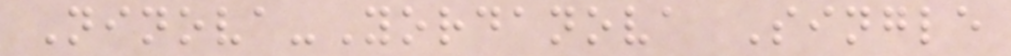Ninova-Yordanova Single
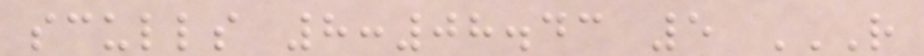sculls 8:08.43 5 R
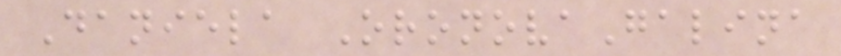Daniela OronovaGalina
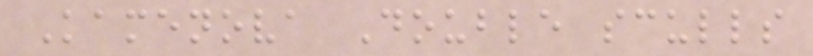Kamenova Double sculls
